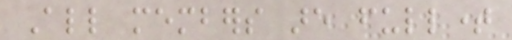All members are fulltime
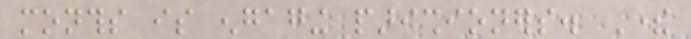months is engaging parishioners. There
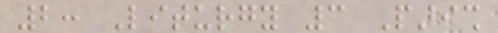2: Liturgy 3 Parish
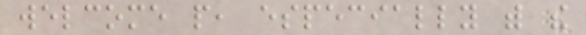welcome people, especially with the
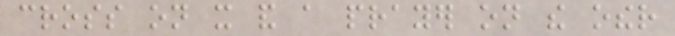cross on it and a prayer on the other
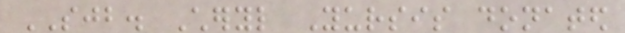SJB. Cheryl Yursis donated
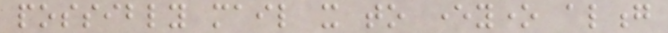possibly mail it to everyone along
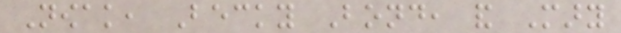Nowak, Becky Bond, and Mary
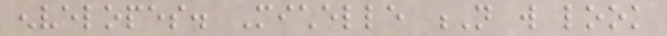envelopes. Michelle N will look
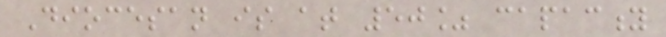Diocesan is at 50% capacity
